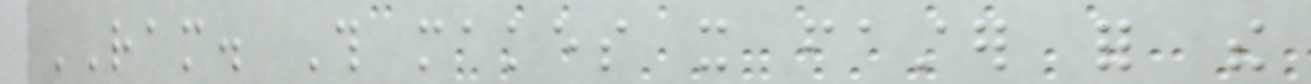RAM. This makes it faster for the
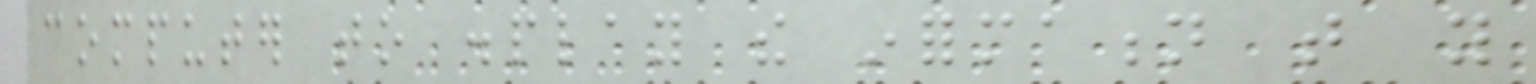computer to display the information that you
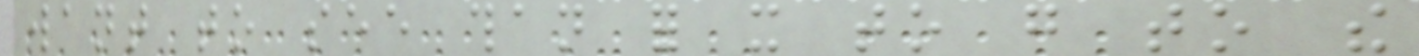want to see than for it to go to the
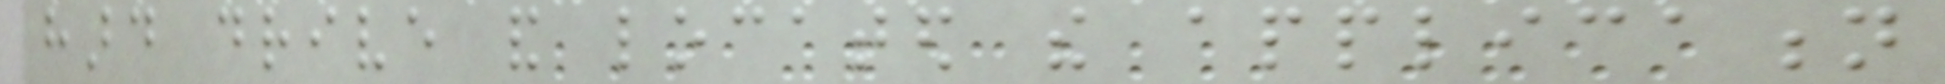hard drive and located the application
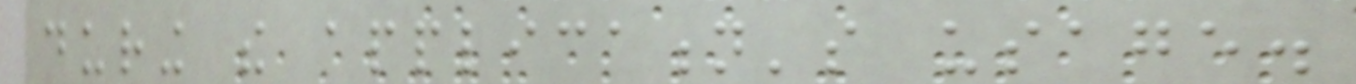during the application's usage.
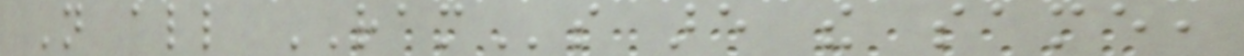Not all RAMs are the same,
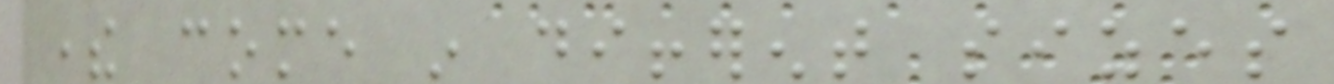there come in different sizes
